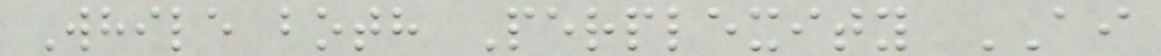While both Perplexity AI
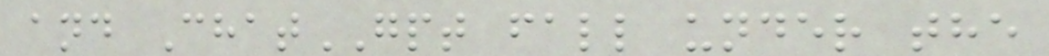and ChatGPT fall under the
